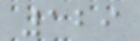129
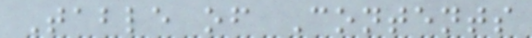Table of Contents
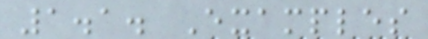1.1. Examples
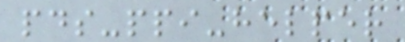pds-ppi-helper
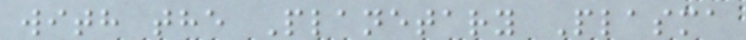with the Planetary Plasma
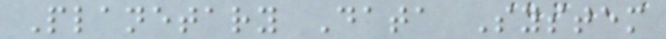Planetary Data System
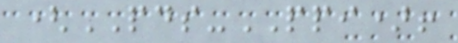(PDS-PPI)!
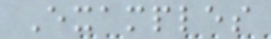Examples
